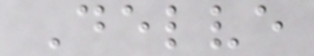Delve
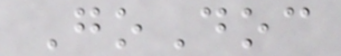GoDoc
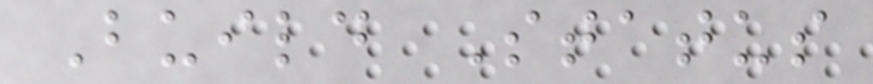Build Status
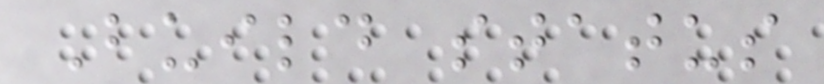Build status
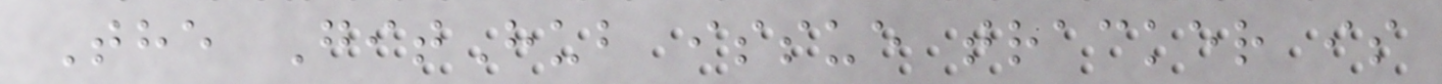The GitHub issue tracker is
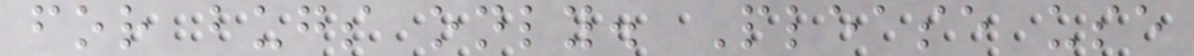for bugs only. Please use
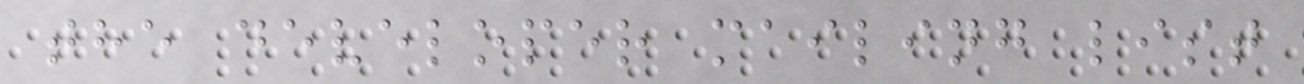the developer mailing list
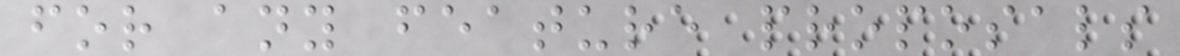for any feature proposals
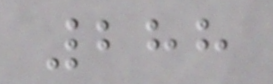288
